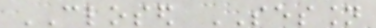CLOSED SESSION
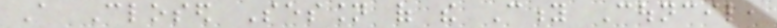A Closed Session of the City Council,
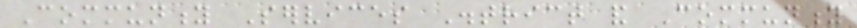Community Services District and Community
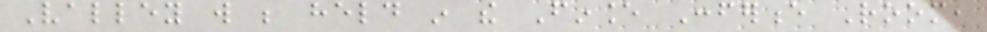Valley will be held in the Finance Conference Room,
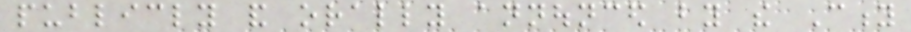publicly and orally announced by the City
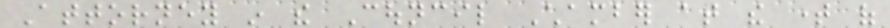Attorney in the Council Chamber at the time of
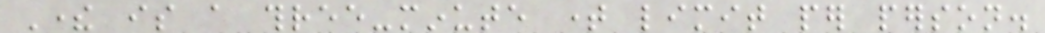There is a three-minute time limit per person.
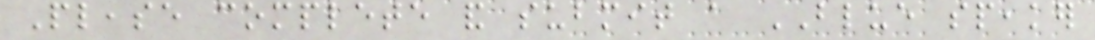Please complete and submit a BLUE speaker
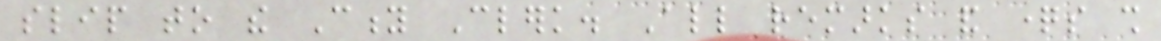slip to the City Clerk. All remarks and questions shall
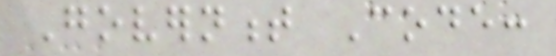Government Code:
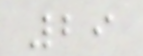29
